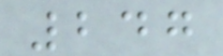247
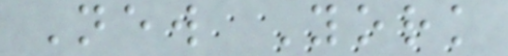New York
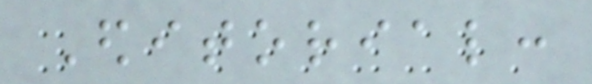Editorial:
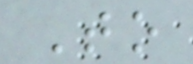To
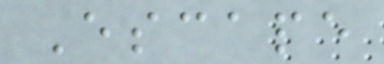Escape
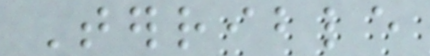Terrible
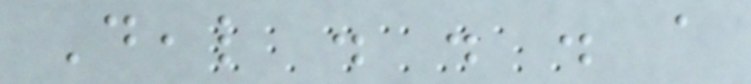Deal . . . a
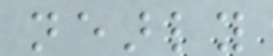nearly
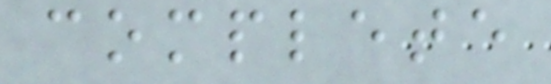complete
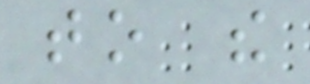to the
